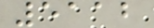5112
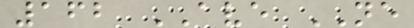162 AVE NE
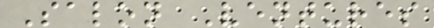Salon Ventures
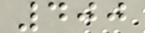400
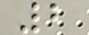2
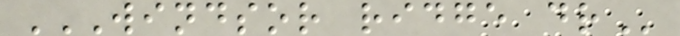WINDSOR RIDGE DR
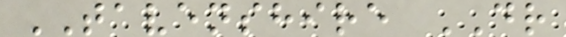TAVENSHIRE DR
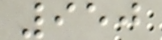950
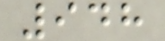948
